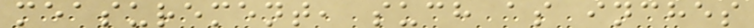measurement, such as inches
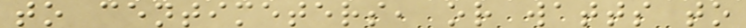to centimeters, or watts to
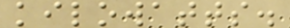kilowatts.
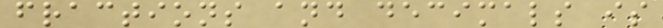fractions and decimals is
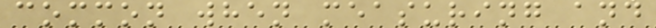common when measuring and
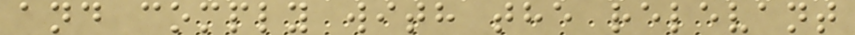and comply with the relevant
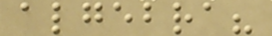algebra?
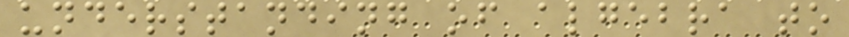understanding of algebra to
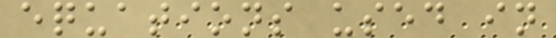equations used in
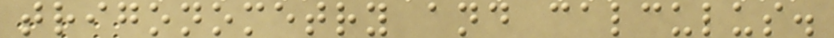trigonometry and calculus.
